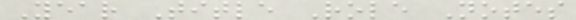Year Title Role Notes
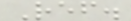Ref.
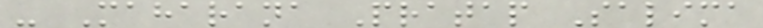- Maharana Pratap Salima
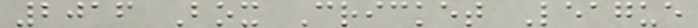2016 Box Cricket League
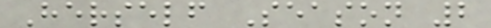Herself Season 2
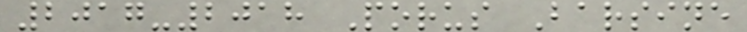2017-2018 Porus Barsine
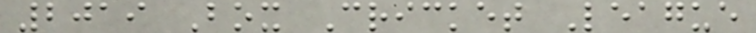2019 Box Cricket League
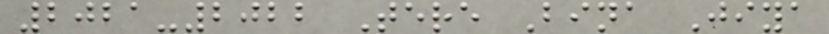2021-2022 Tere Bina Jiya
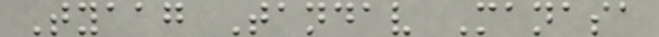Tyaag Tandav Manasa
